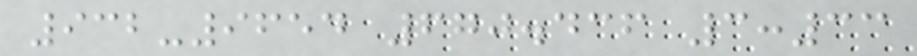932-9654 670.436 3:33
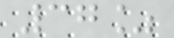37%
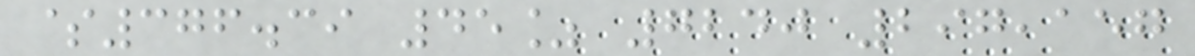$376.39 45% 7240 297,157
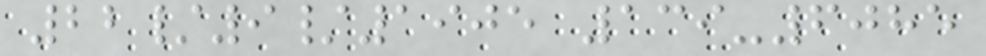22/9/1905 139-6085
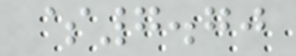$7.70
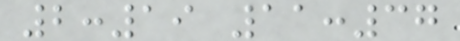2:19 11:37
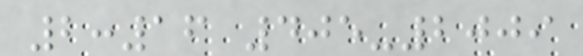2:16 405-2009
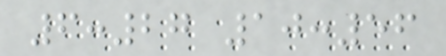6:27 10:56
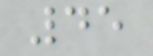45
